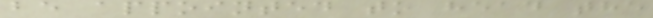be appointed to head the
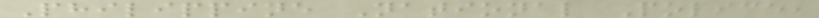Philippine National Police,
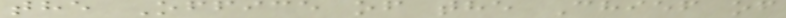the Office of the Chief of
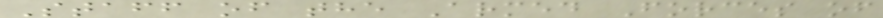Staff of the Armed Forces of
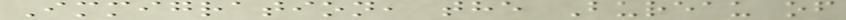Immigration, the Bureau of
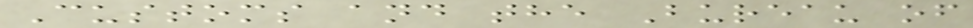Customs and the Bureau of
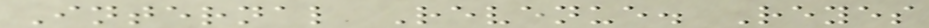Internal Revenue. Reyes
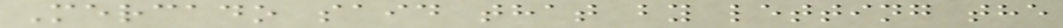Mercado said that by letting the
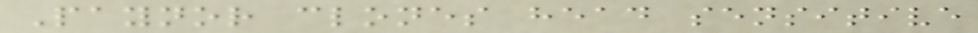Paynor clones head sensitive
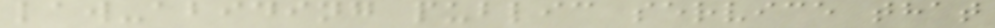law-abiding public service that
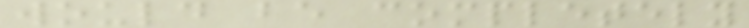would be completely
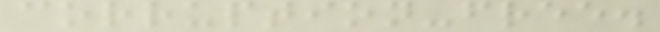corruption-free.
